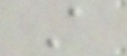A
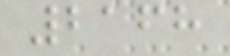2168
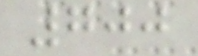700
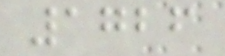1726
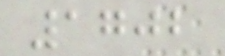1702
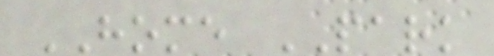HOME PARK
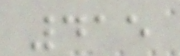415
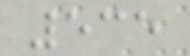535
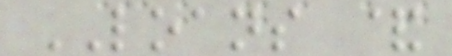LOANS &
